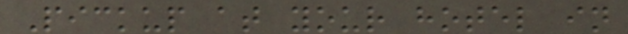Pickup at your hotel in
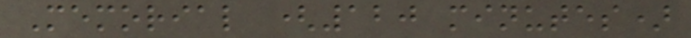Memorial (120 minutes)
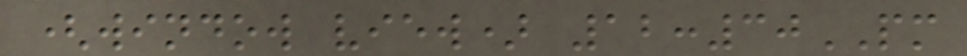(window view) 12:30PM
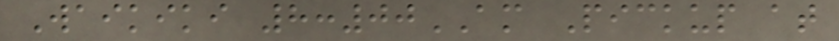Waikiki 8:00AM Pickup at
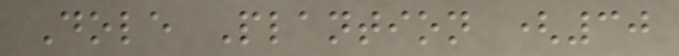Dole Plantion (30
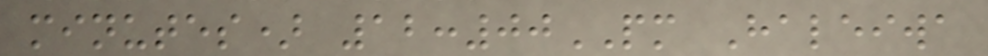minutes) 12:00PM Haleiwa
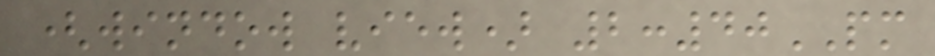(window view) 2:40PM
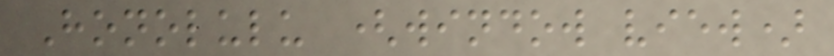Honolulu (window view)
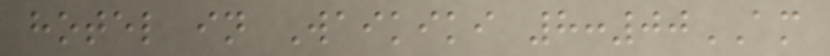hotel in Waikiki 8:00AM
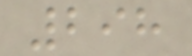298
